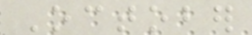October
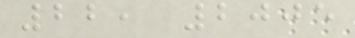22, 2005
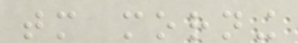tomorrow morning
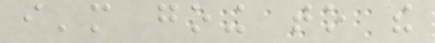i'm going to the
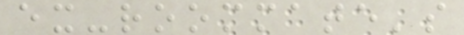ex-roommate's
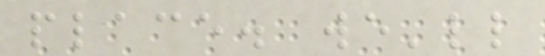place. we'll
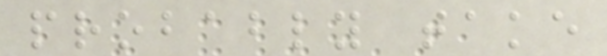probably take
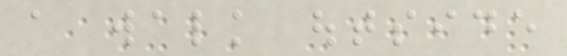a walk outside
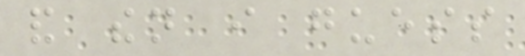and then i guess
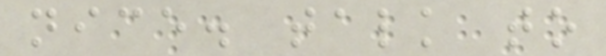nice. talk to
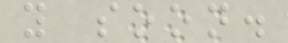you soon.
